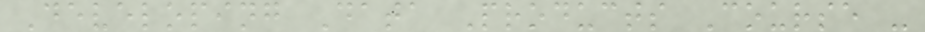Developing Data Products Course -
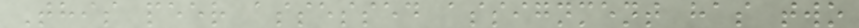This peer assessed assignment has two
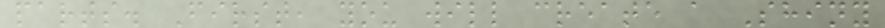parts. First, you will create a Shiny
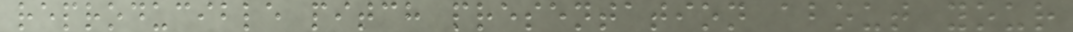reproducible pitch presentation about your
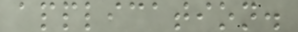application.
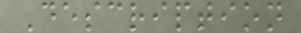Description
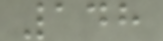148
